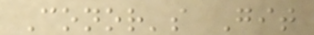Conor's Git
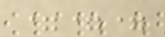===
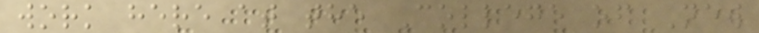work here at the College of New
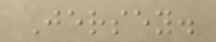Jersey.
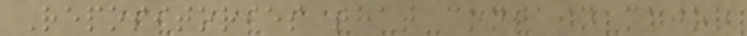Repositories that contain major
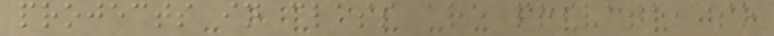projects in class are private, so
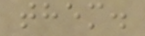them.
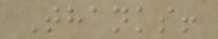Thanks!
